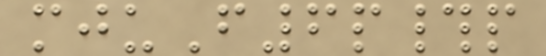mjuF6p#p
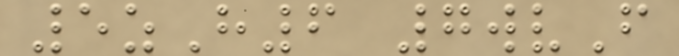5zH6 7wvF
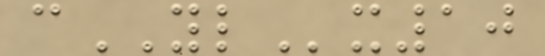cYLx10
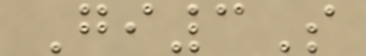Gi3S
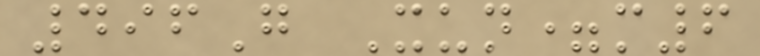496G Xun=m6
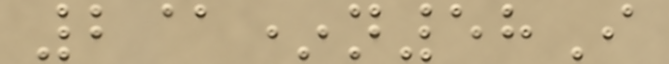2@*n58I
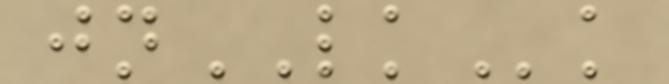jnLKk
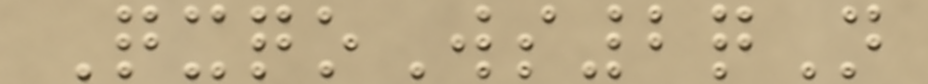QxqoWs2qN
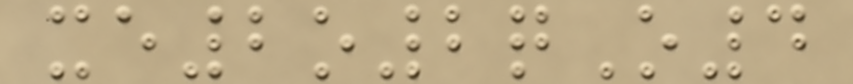xe2o2qO4
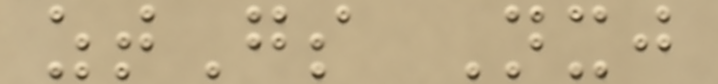ztGs Nxj
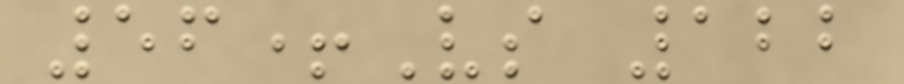56+Vs 122
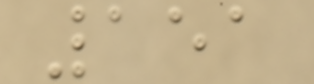151
